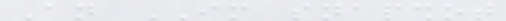An IM snapshot
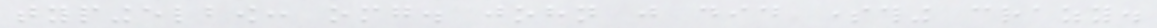typingelbow: omg. john just did something crazy.
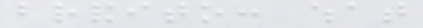brandito: what
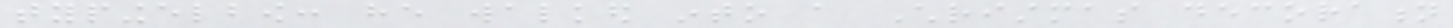typingelbow: he walked into a Christmas decoration
